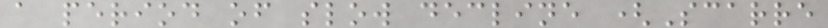a period of slow decline (Scarre
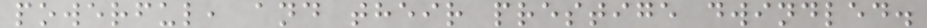powerful, and their prestige dwindled.
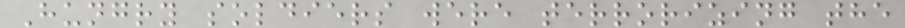Hungry soldiers were terrorizing the
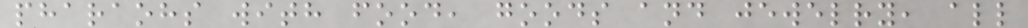pharaohs with food, goods and jewelry, all
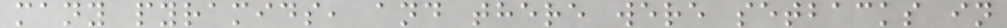many pyramids, and there were setbacks in
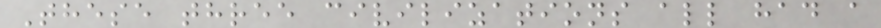These three civilizations all had a
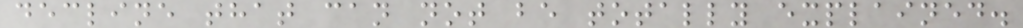decline that can not be totally explained.
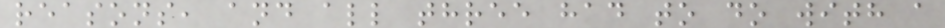reasons, and all three had to do with a
